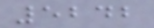5242
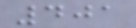401
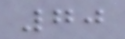70
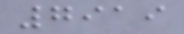7919
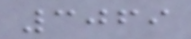3069
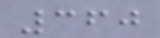360
